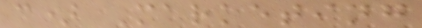c) Marketing
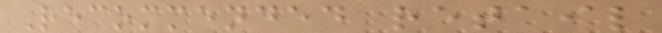Recommended retail
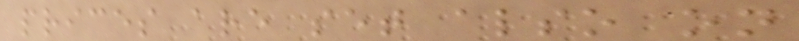prices are set also on
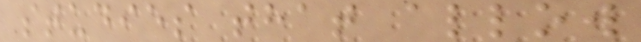studies that allow
